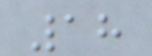18
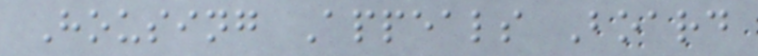Housing Appeals Board
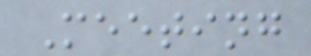Meeting
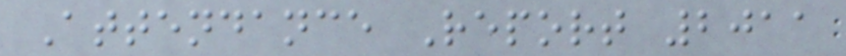Attendance Report 2011
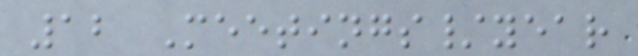12 Meetings/year
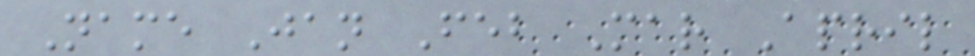Name Jan Feb Mar April
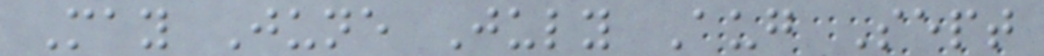May June July Aug Sept
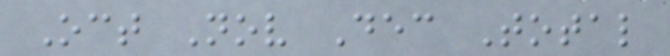Oct Nov Dec Total
